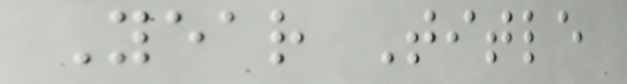Year Title
